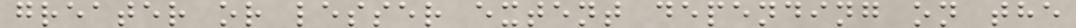greater or lesser extent depending on the
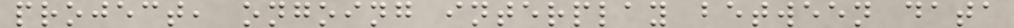project, ongoing interplay between data
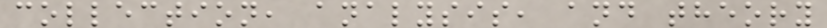collection, analysis, and theory
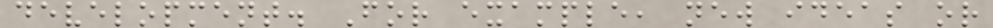development. For example, new ideas or
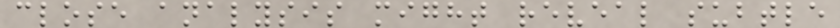close analysis might reveal subtle
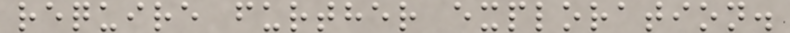require further exploration.
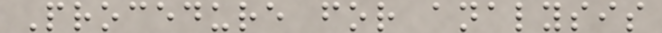Procedure for analysis
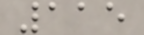115
